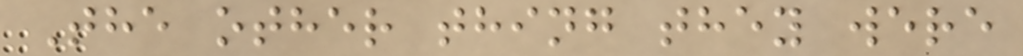The other thing they were
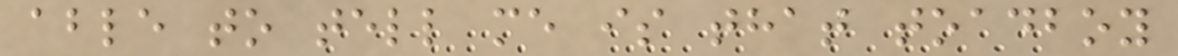able to tell me is that toadboy
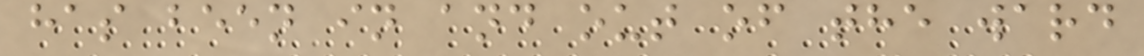has been in and out of the ward
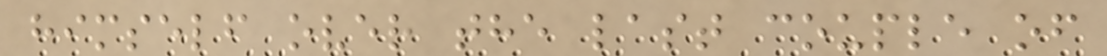himself over the last couple of
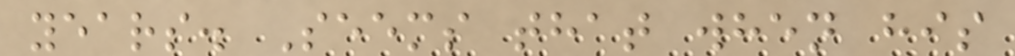years. Seems that when his
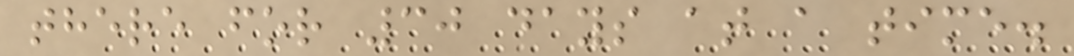there for 30 days at a time.
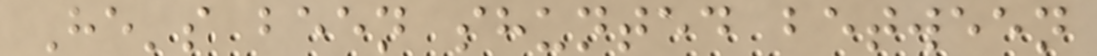He's been shunted between
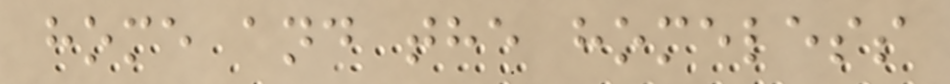home and the homeless
